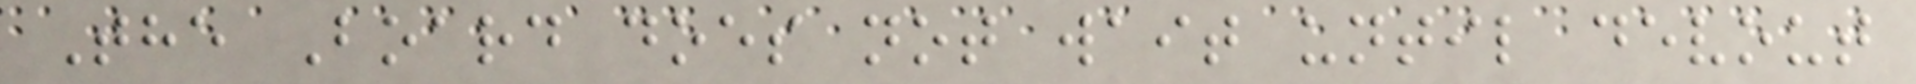The Board does not wait until devout
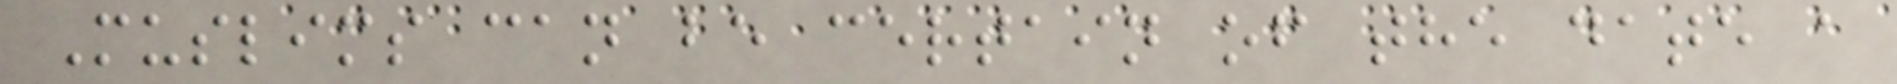Muslims can be certain of the date a
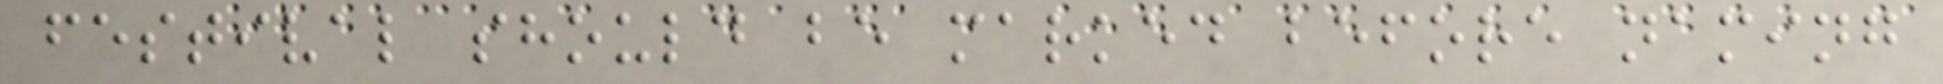festival should be marked before naming
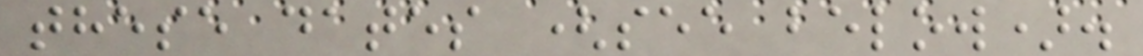these dates (see below).
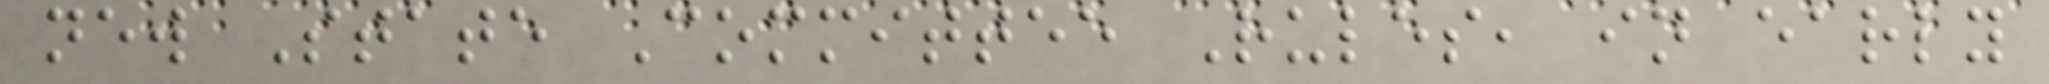new State Committee Rules, in early
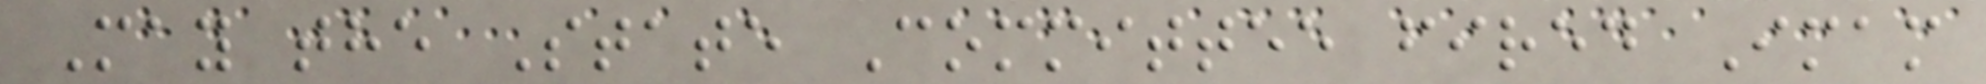May the State Committee fired Imam
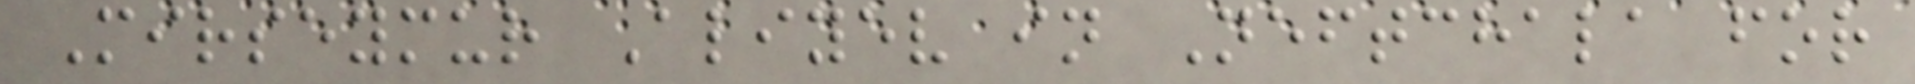Mirseymur Aliyev in Neftchala for
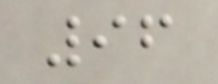96
